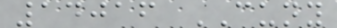14016 CUNY
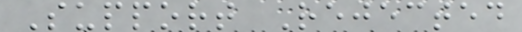Support Rejected
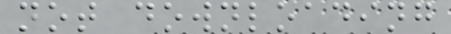not downloading
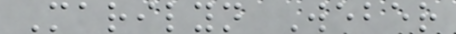Marilyn Weber
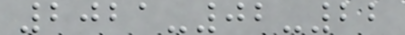2021-02-22
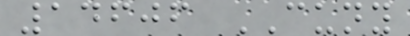14606 CUNY
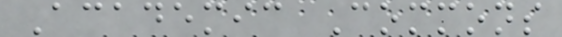Academic Commons
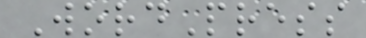WordPress
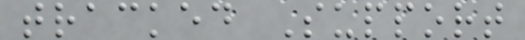tracked Support
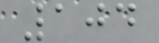104
